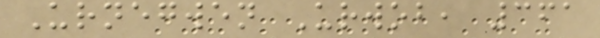Urnegwen Urwob, 361
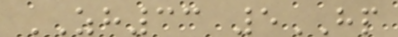ZH33 5HP
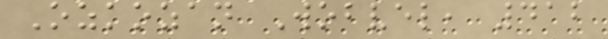Ozkozan Wobvel, 412
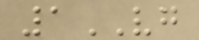1VG
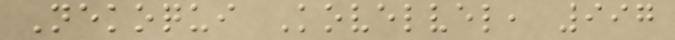Nekoqui Kovelvel, 997
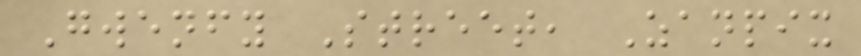Gwenfy Street, Zanpix
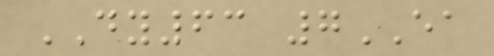DY63 7EA
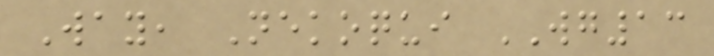Way, Nekoqui WG13
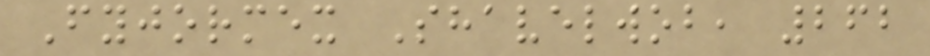Fyjormex Shavelwob, 262
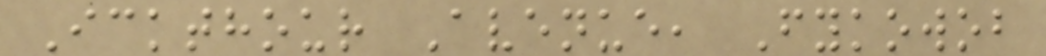Ickthour Avenue, Fykowob
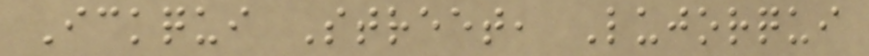Ickqui Street, Lujorqui
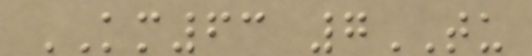KM63 7TU
